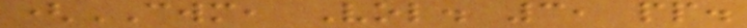(CWM, Vol. 3, pp.
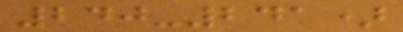240-241)
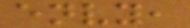envy,
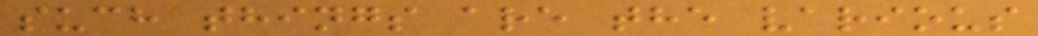such things are the various
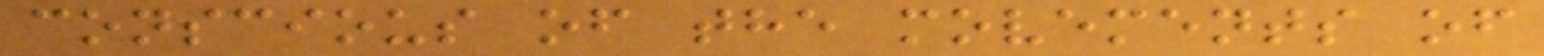conscious of the movements of
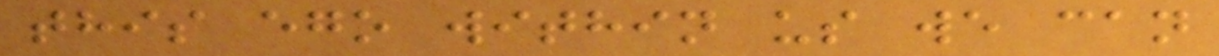this ego within us we can
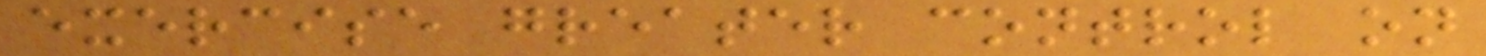exercise greater control on
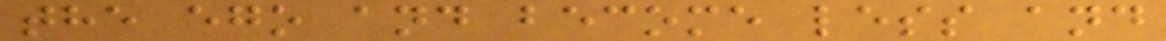the ego and become less and
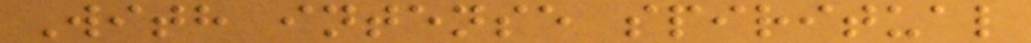With intense spiritual
